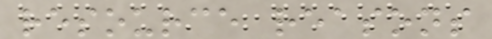resource reasons
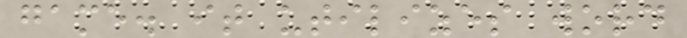game. it utilizes word
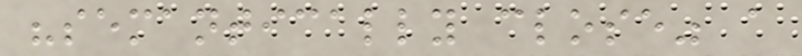"semantically close" a
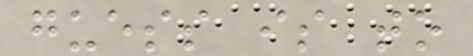guess is to
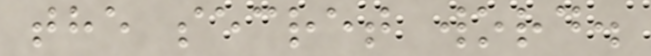the secret word.
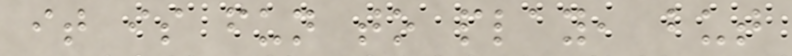it is fun to play, but
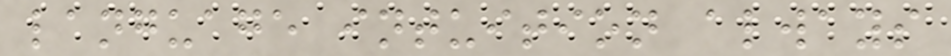language intuition always
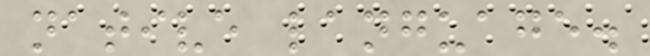native language.
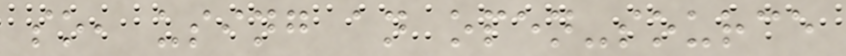so, using an open-source
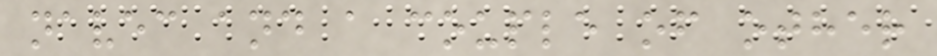navec and a couple of other
